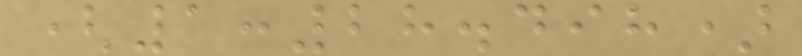(1:28.498)
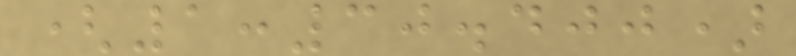(1:30.400)
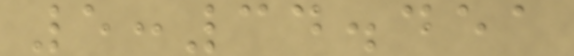5:34.451
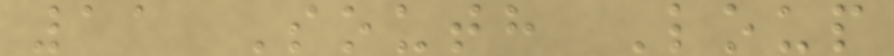11 South Loup
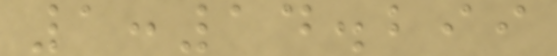1:14.299
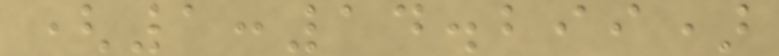(1:14.299)
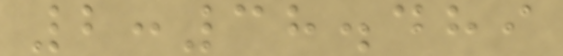2:38.489
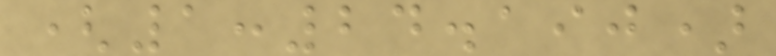(1:24.190)
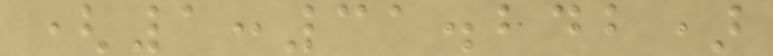(1:31.242)
